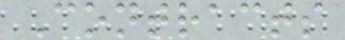Contracts
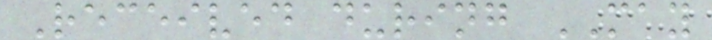Received during MAY
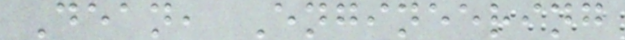Dean, Engineering
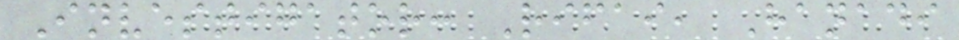Investigator: Rifai, Hanadi
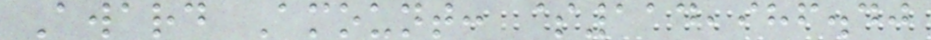Award Amount: $114,986.40
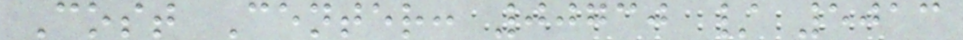Cost Center: 00730 / 5013
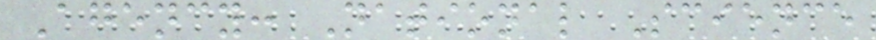Agency: National Science
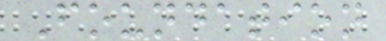Foundation
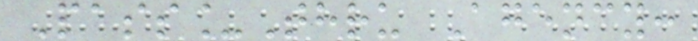Pass_Thru Agency:
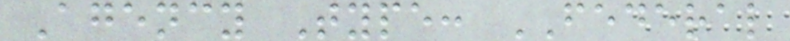Agency Type: FEDERAL
